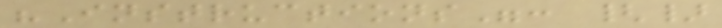"Instructions": {}
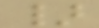}
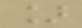]
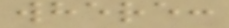where:
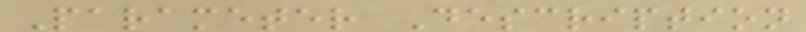Parameter Description
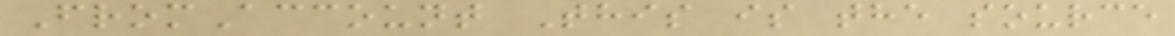FromAccount This is the source
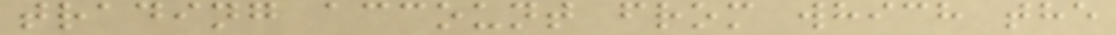trading account from which the
